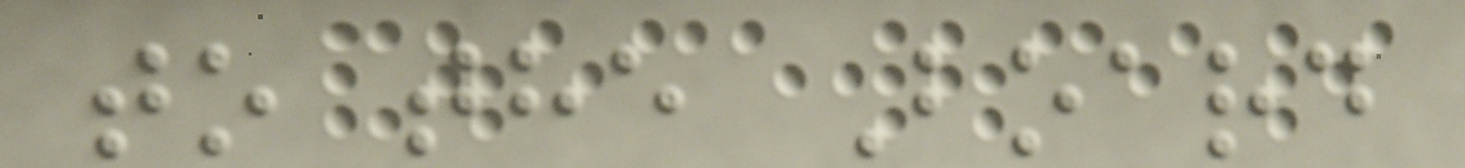to the Board
